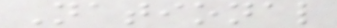National
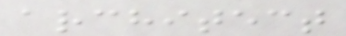architect
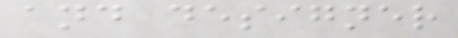and designer
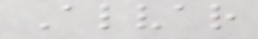Alvar
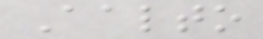Aalto
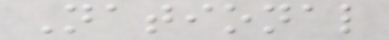National
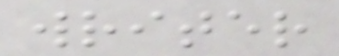writer
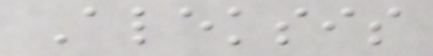Aleksis
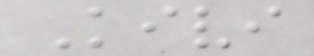Kivi
